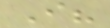I?
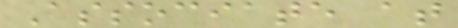Associate at
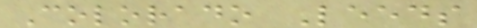Colorado Leeds
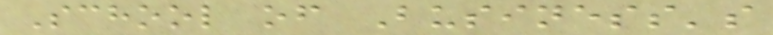School of Business's
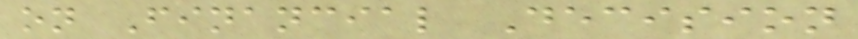on Financial Decision
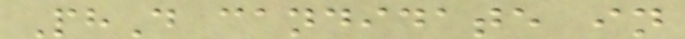PhD candidate in
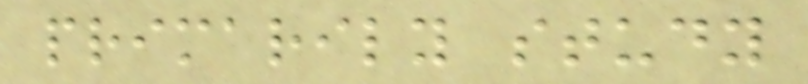primarily study
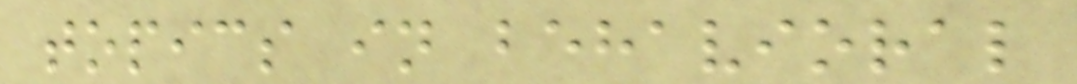topics in behavioral
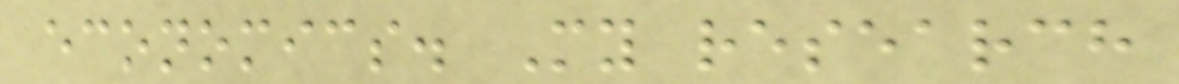economics. My research
